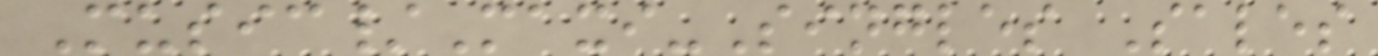Music/Maxi-Singles Sales
